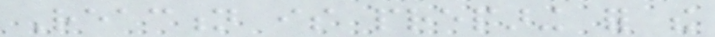Reaction is preparing for the
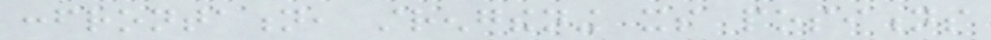confrontation, strengthening its positions
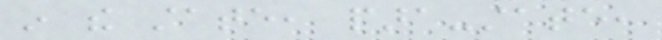in the state, para-state,
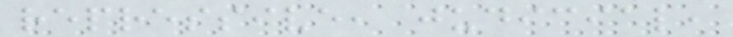repressive, judicial,
